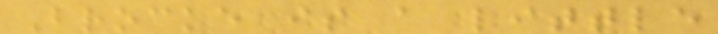Brocke is a little
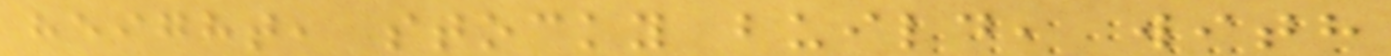height, stocky build, with
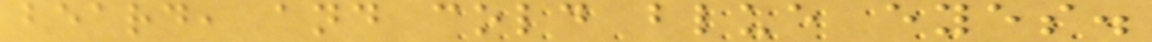beard, and cold blue eyes.
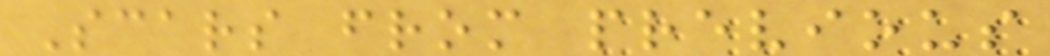Scars from previous
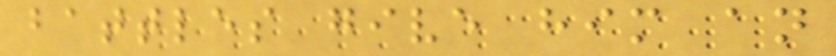battles give him an
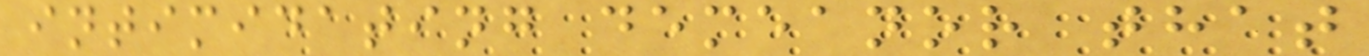intimidating demeanor that
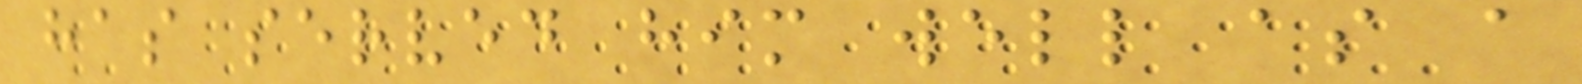has served him well as a
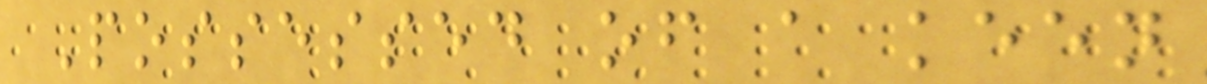Possessed of a keen
